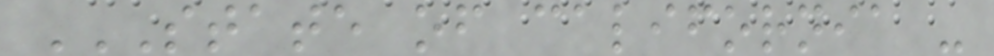STATE OF CALIFORNIA -
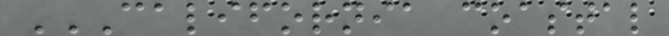CALIFORNIA COASTAL
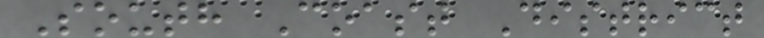South Coast District
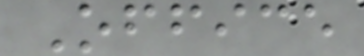Office
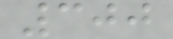300
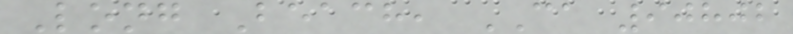Long Beach, CA 90802
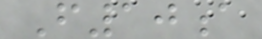F10a
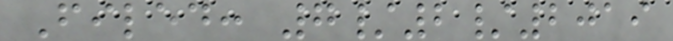Filed: 7/2/2019
